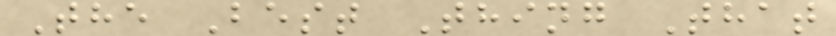The Best Thing That
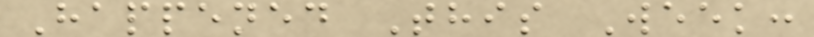Happened This Week:
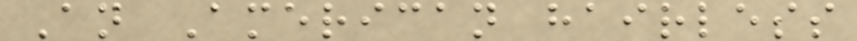An American hairless
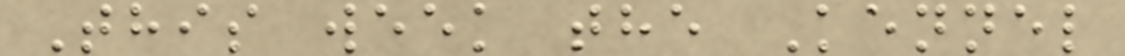This week the Kennel
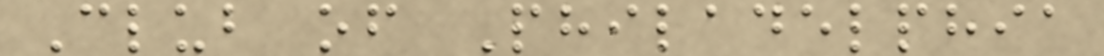Club of Philadelphia
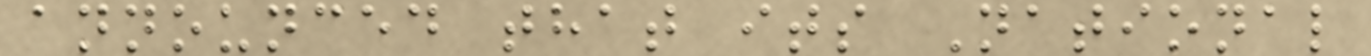announced that its National
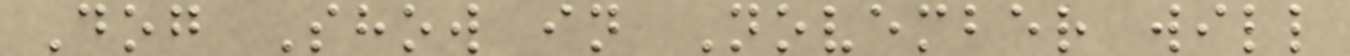Dog Show in November will
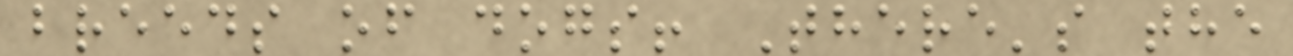breeds of dogs! There's the
